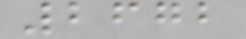2672
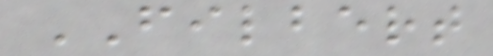FILBERT
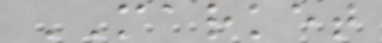MARKET
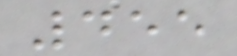455
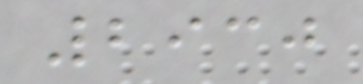2930
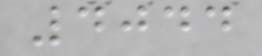4044
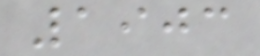1903
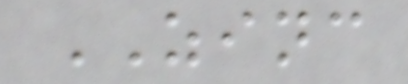ZINC
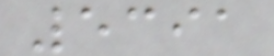5391
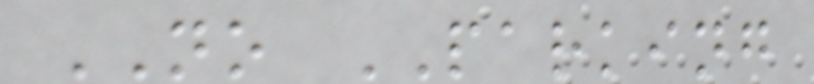NO PARKING
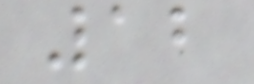12
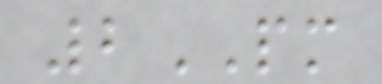2PM
